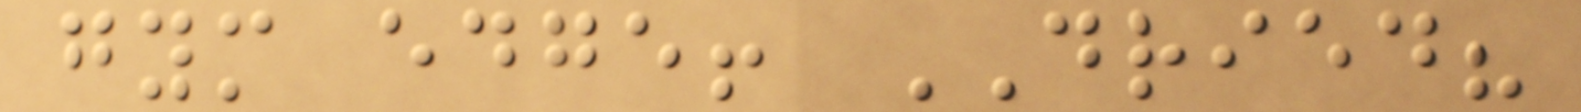gym edge! DRIED?
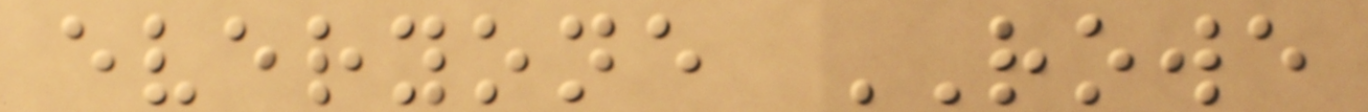everyone ROWE
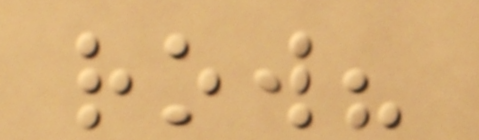row?
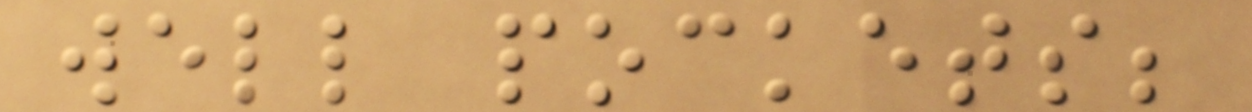well pockets;
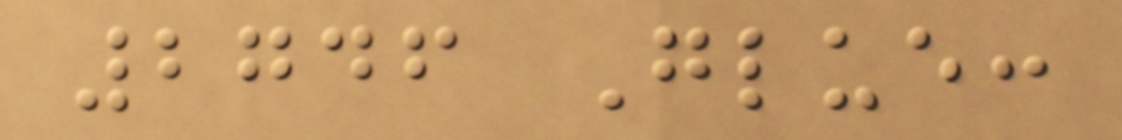2746 Glue:
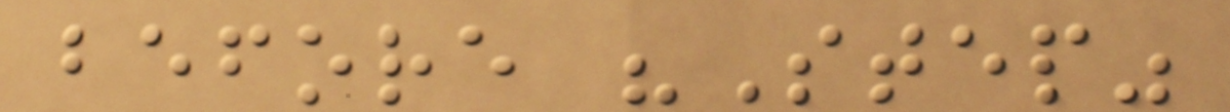before "Step"
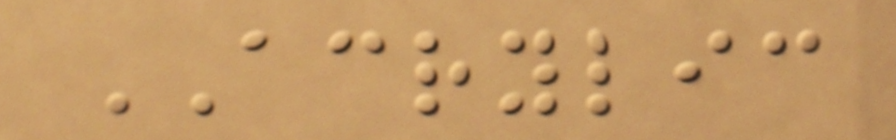ACRYLIC
